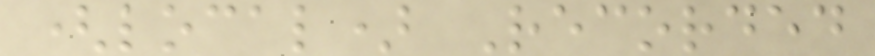(local) Recorded
